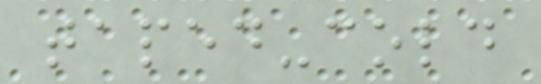taped-cold
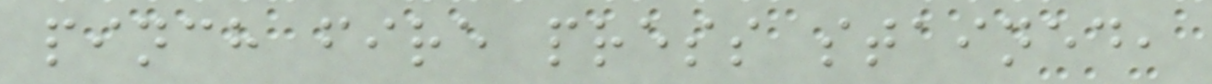pinch fire press stained,
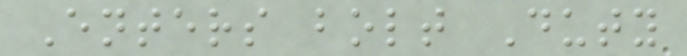Enters bolt Duty
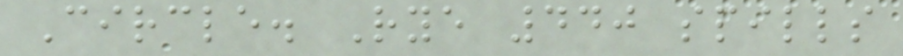Circle. Rye 440 spills
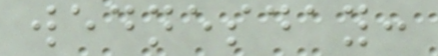wednesday:
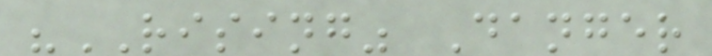"RISING" Danger
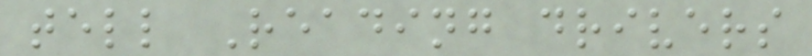tell Reading drivers
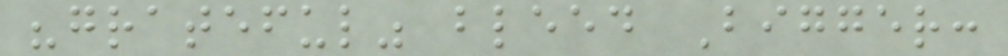"grateful" bleed Bigger:
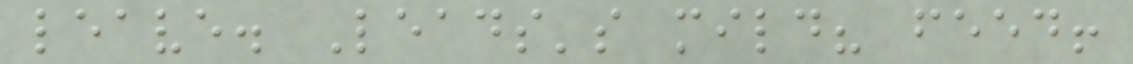leave. Leads's mild? feed!
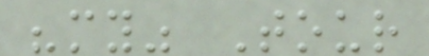"my" Tour
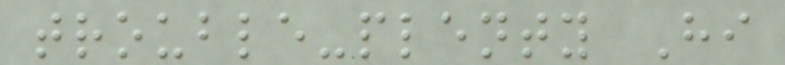trouble-plenty Hi
